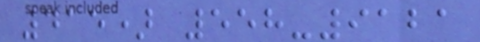415) 558-9121
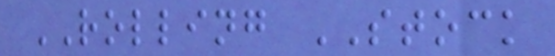ROLLING STOCK
